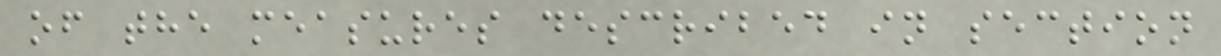of the measures described in section
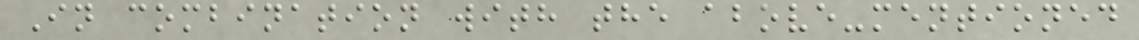In combination with the above-mentioned
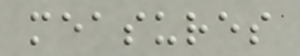measures
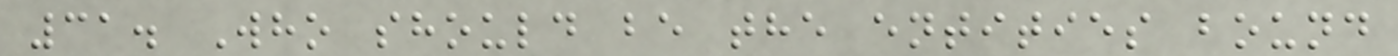31. Who should be the entities bound
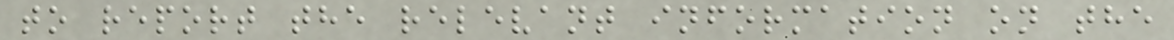to report the relevant information on the
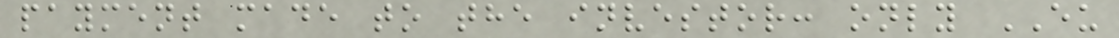payment made to the investor: only EU
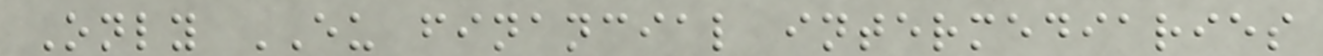Only EU financial intermediaries
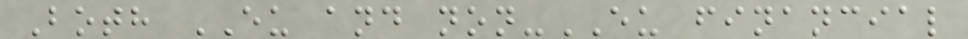Both EU and non-EU financial
